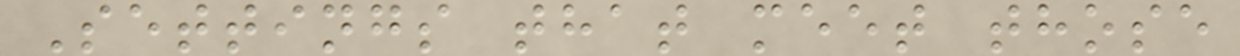Settings that meet those
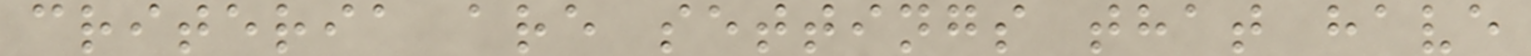criteria are settings that have
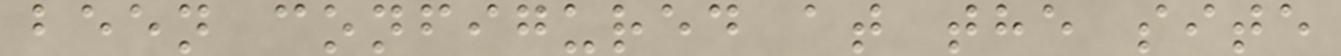been configured at the site
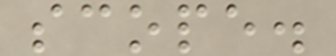scope.
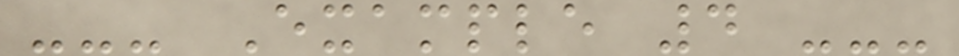--- Example 4 ---
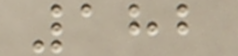182
